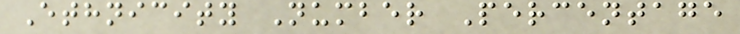Ethnicity Number Percentage
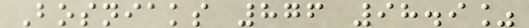Bosniaks 876 98.9%
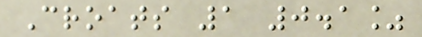Croats 1 0.1%
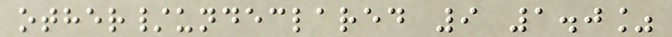other/undeclared 9 1.0%
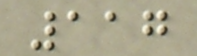117
